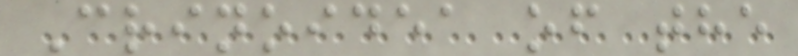Crinoidea of the
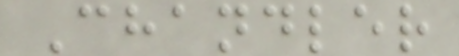Chandler
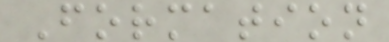Formation
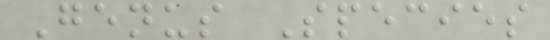Genus Species
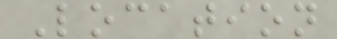Location
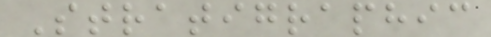Stratigraphic
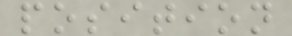position
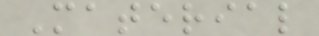Material
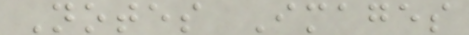Notes Images
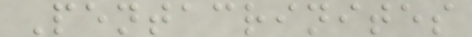Pentacrinites
